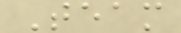Team
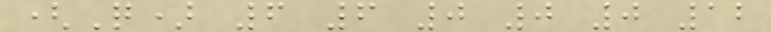(Q) 6 6 0 0 0 12
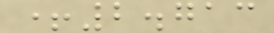+2.713
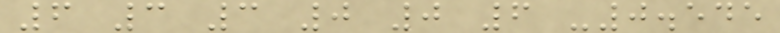6 3 3 0 0 6 -0.545
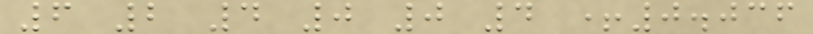6 2 4 0 0 4 +0.036
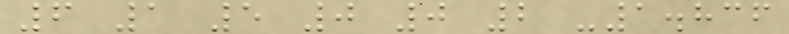6 1 5 0 0 2 -1.836
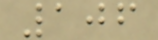106
